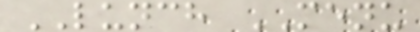LUNCH MENU
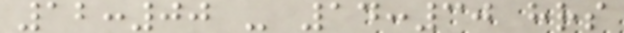12:00 - 14:30 hrs
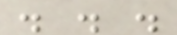. . .
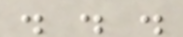. . .
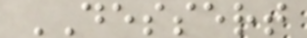DESSERT
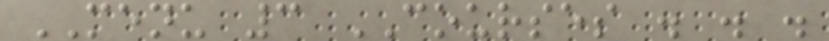MENU 3 COURSES . . .
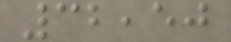32,50
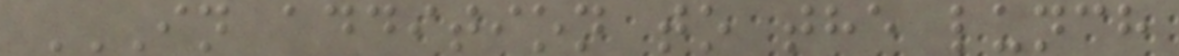IN ADDITION TO THE LUNCH
